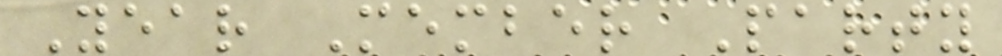Year Member Party
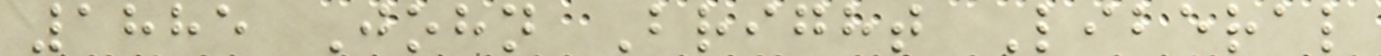1885 John Bright Liberal
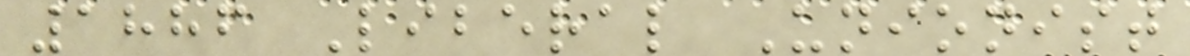1886 Liberal Unionist
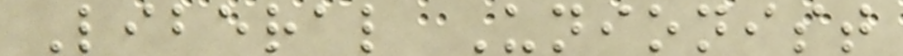Liberal Unionist
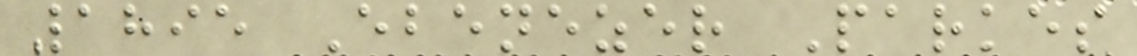1895 Ebenezer Parkes
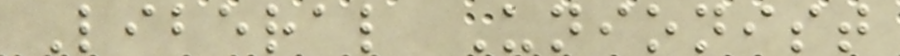Liberal Unionist
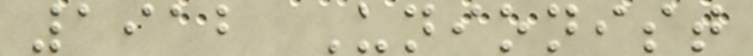1912 Unionist
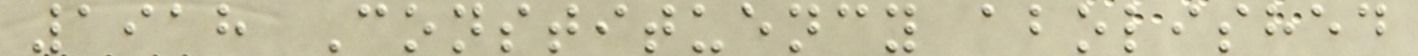1918 Constituency abolished
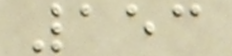153
